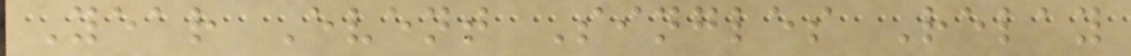Year Event Singles Relay
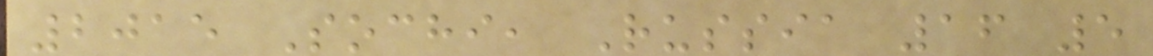2015 Sochi, Russia 16 5
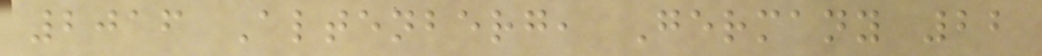2016 Altenberg, Germany 22
